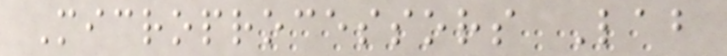Microprocessors Lab
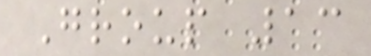Group 13
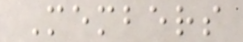Members
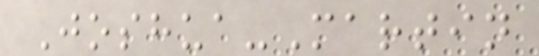Joshua-Martin
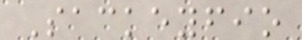Sackeyfio
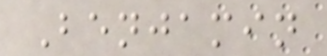Benjamin
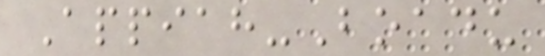Appiah-Boadu
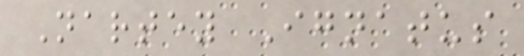Nartey Ignatus
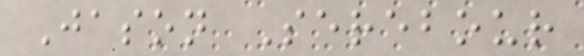Jason Serebour
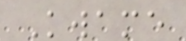Kwame
